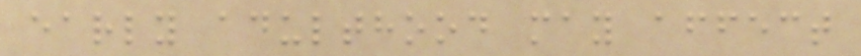early adulthood may affect
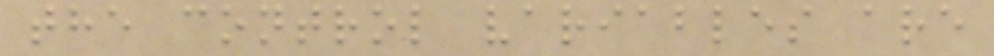the control variables are
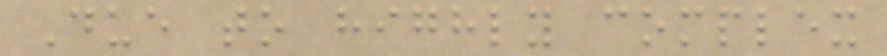Due to highly complex
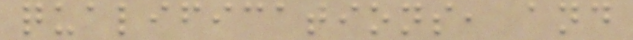qualifications, and
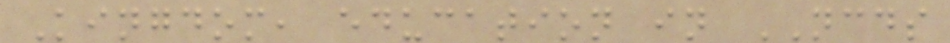Kingdom, education in NCDS
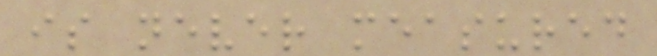is never measured
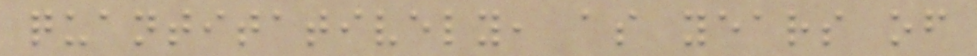quantitatively, as years of
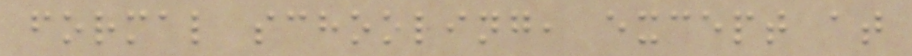formal schooling, except at
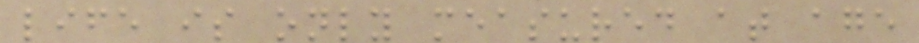life is only measured at age
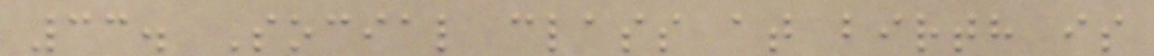33. Social class at birth is
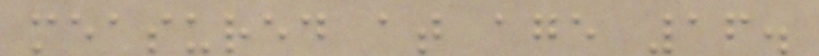measured at age 16.
